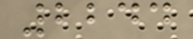2244
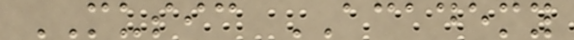MUSIC ACADEMY
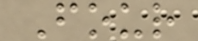Four
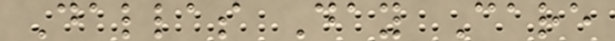Dallas Day Care
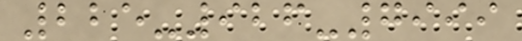225-926-7999
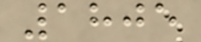1805
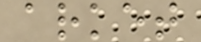arket
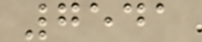7541
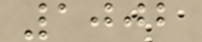1002
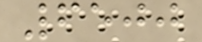6500
